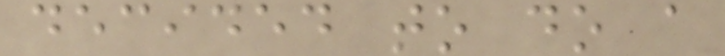decided to do a
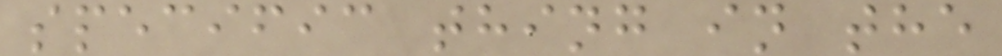specific thing in the
